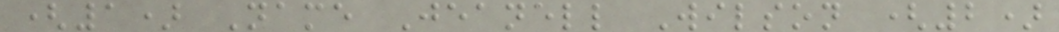(1) Name Jeanell Wilson (2)
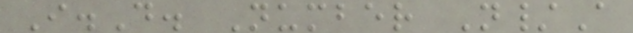I.D. Number N/A
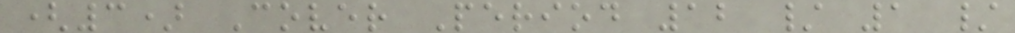(3) Cover Period 12 / 1 /
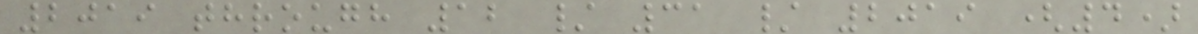2019 through 12 / 31 / 2019 (4)
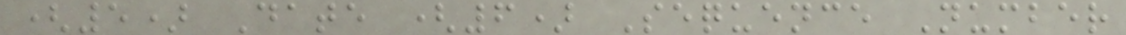(5) Date (6) Sequence Number
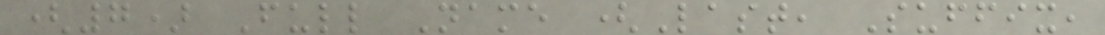(7) Full Name (Last, Suffix,
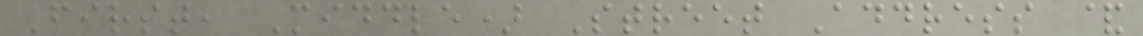First, Middle) Street Address &
